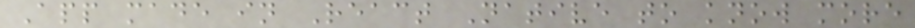App made in React Native to know more
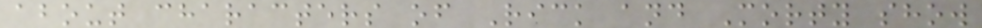about characters of Rick and Morty show
